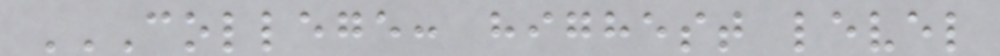COLLEGE: HIGHEST LEVEL
